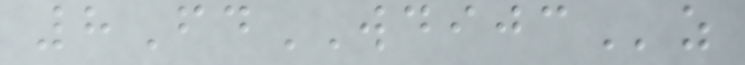8FdWDIJCz
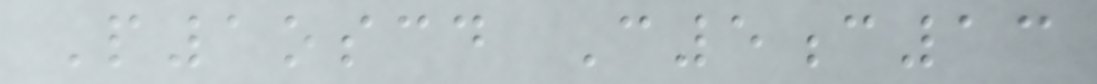P1oscd C5c13
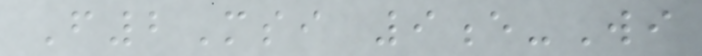F2Msi 9e-Wi
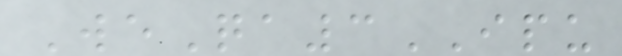WeQa3IPU
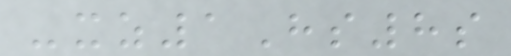-xz1Hs8s
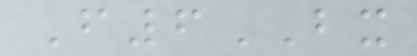F6BX
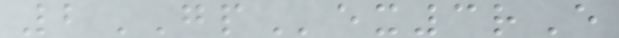2GPex3rE
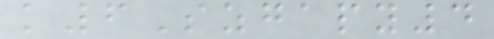k6Szgapy4
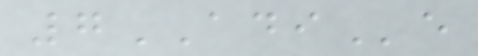7ADIe
